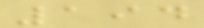194
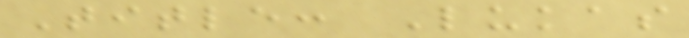Title: Lukas
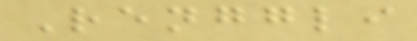Renggli
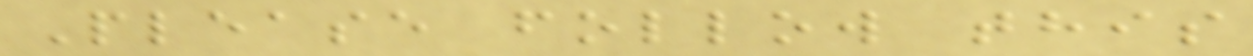Please follow this
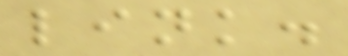link.
